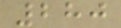280
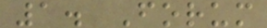1. Forum
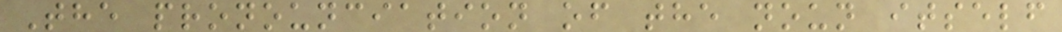The pronounciation of the noun itself
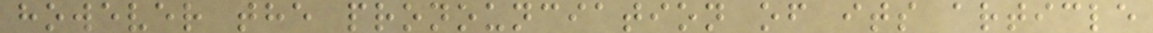however the pronounciation of its article
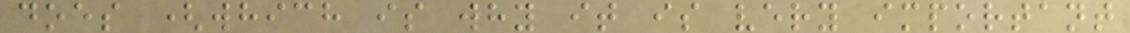does (which is why it is very important
